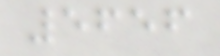5656
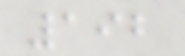192
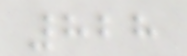828
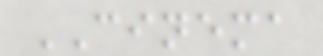CINEMA
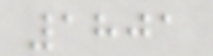1801
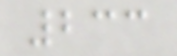233
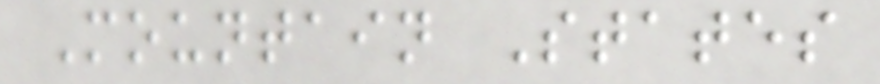Mountain States
